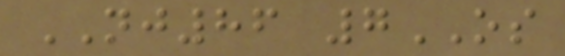NJ86 7OS
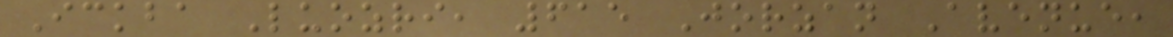Ickba Luozri, 615 Jorzan Avenue,
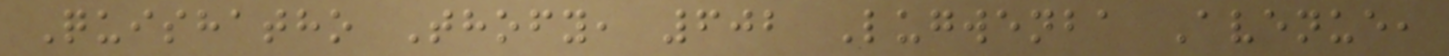Quishatho Thofy, 602 Lugwenba Avenue,
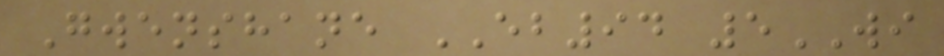Gwenshane EB94 5WI
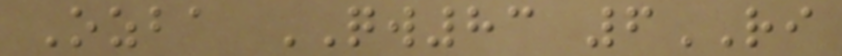Ozba QW83 6RI
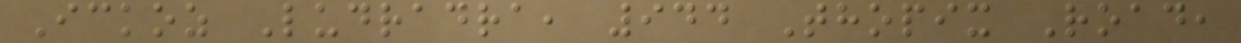Ickoz Ludradra, 944 Thopix Road,
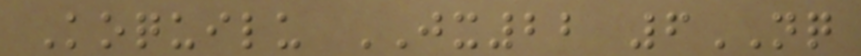Koquilu JX22 6NQ
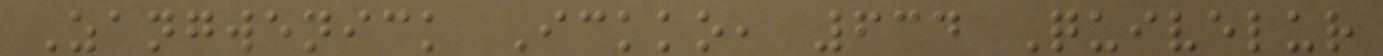Zangwenick Ickko, 634 Quivelur
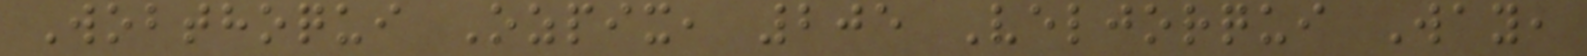Wobthoqui Ozpix, 205 Veljorqui Way,
